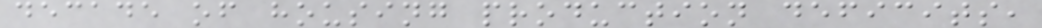decade of housing production deficits,
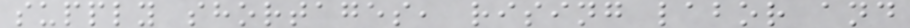supply shortages, rising labor and
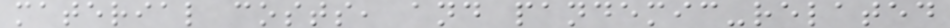material costs, and pandemic-related
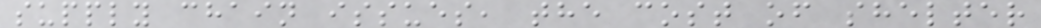supply chain issues, the cost of shelter
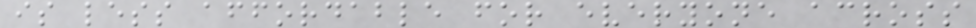is less affordable for everyone across
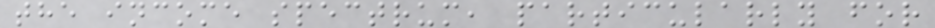the income spectrum, particularly for
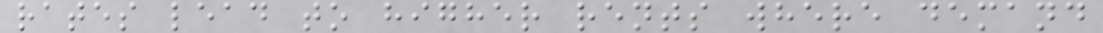rates lead to higher rents where demand
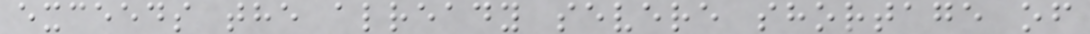exceeds the already severe shortage of
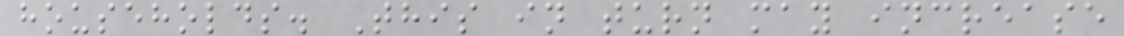households. This in turn may increase
